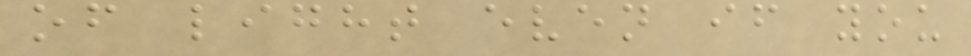of light even if you
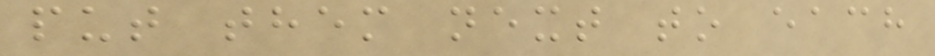put them next to each
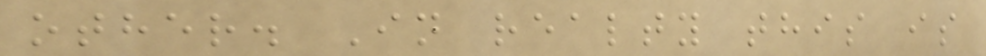other. In realty this is
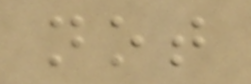not
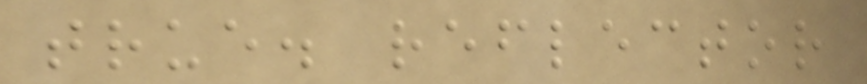true. reflector
